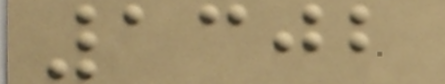1302
